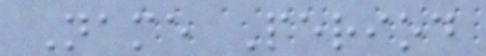Name Period
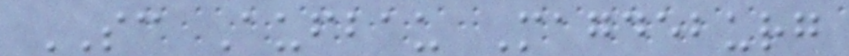SC Aufbau Magdeburg
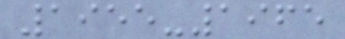1955-1965
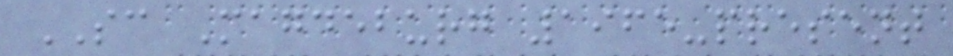SC Magdeburg 1965-present
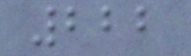222
